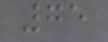75
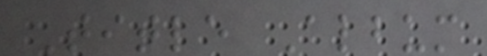Title Album
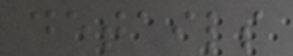details
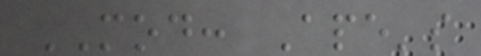MOD: Ape's
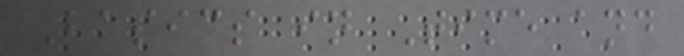Basics in Time and
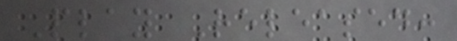Play Released:
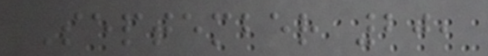September 20,
